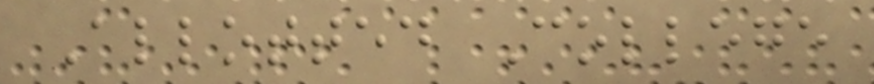Allotted College
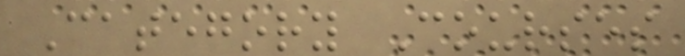Category Courses
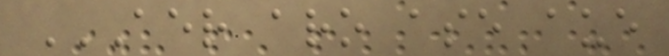AER ARO ASE AUE
